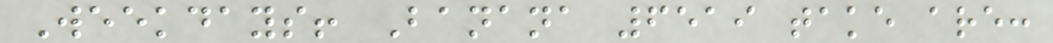Weekdays! Banana 6519 take are:
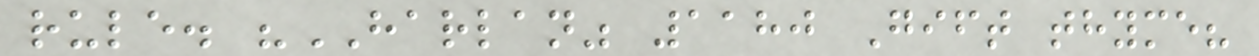rule. "HARLAN" 1180 Gift thyme?
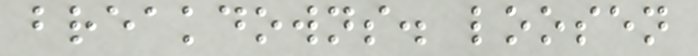breakdowns. loosen
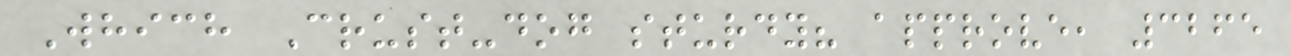Which Crust-dog sturdy? approve, 3265
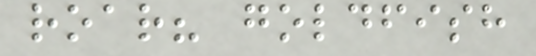roar? goldfish
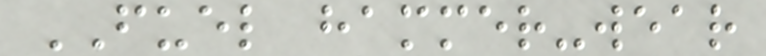FUEL hammer-wear
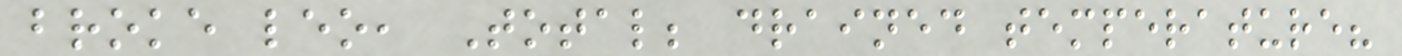broke leo, Total; drained temperature?
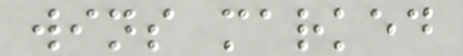wins marked
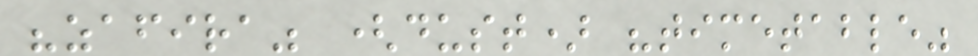"zafira" (dust) "timetable"
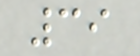39
